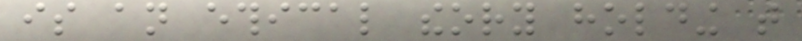is an ethical theory holding that
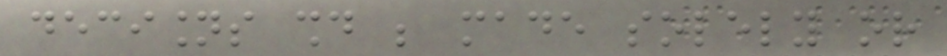decisions should be made solely or
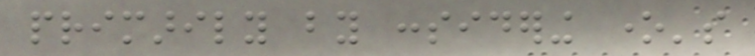primarily by considering one's
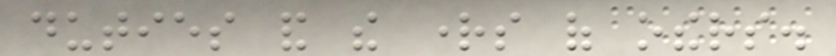duties and the rights of others.
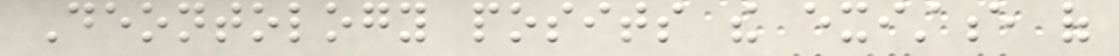Deontology posits the existence of
